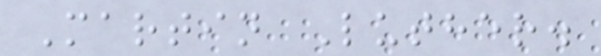Martin Luther.
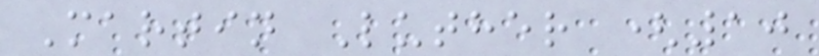Martin Luther (10
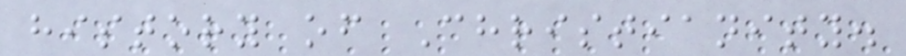history of Christianity.
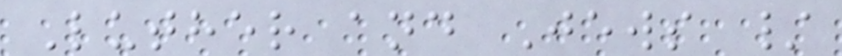Luther and Jews /
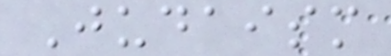Judaism
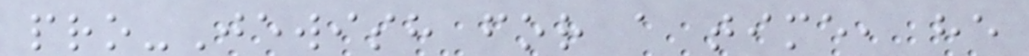pro-Jewish for a time, he
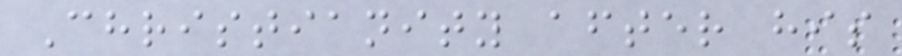Christianity after his
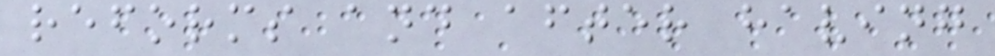reforms and after having
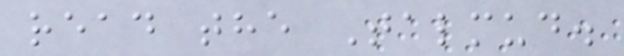read the Talmud.
